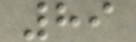89
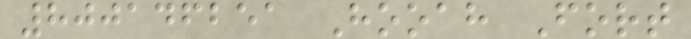800146251 Hooah Fort
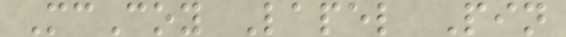McCoy Lapel Pin
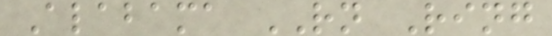Alabama RN Ring
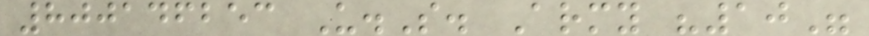800146253 U.S. Army "10"
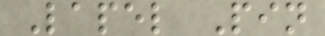Lapel Pin
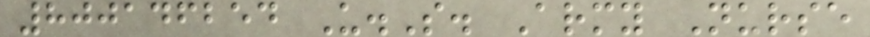800146254 U.S. Army Nurse
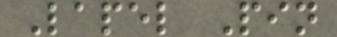Lapel Pin
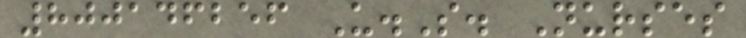800146256 U.S. Nurses
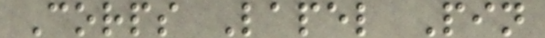Corps Lapel Pin
